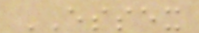ESSEX
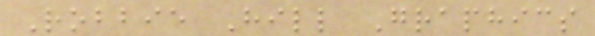Robbie Hill Graphics
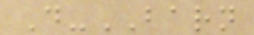D-BARN
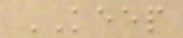KEEP
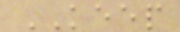KEEP
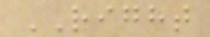RIGHT
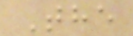The
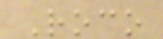Roco
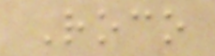Roco
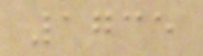1735
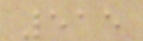515
